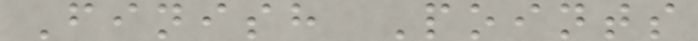Finish Points
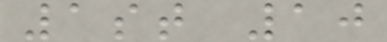1st 10
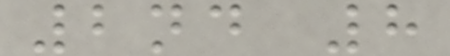2nd 8
